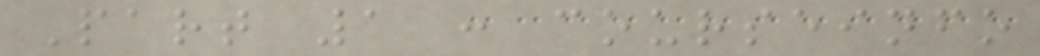Part 1 : courseinfo
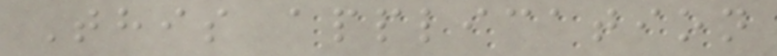This application
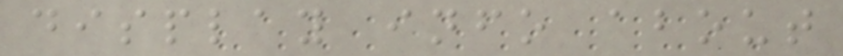display info about
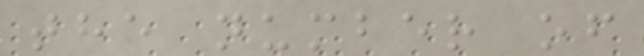the number of
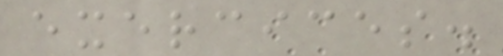exercices.
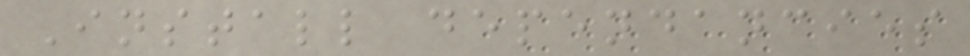Install dependancies
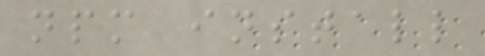npm install
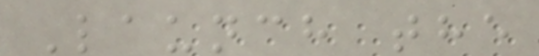Launch the
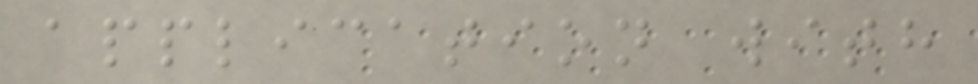application with
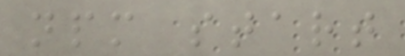npm start
